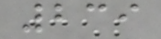239
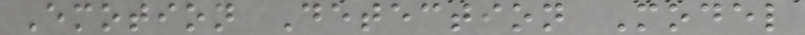Emotion Detection Model
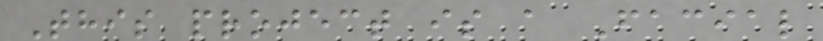This project is a Facial
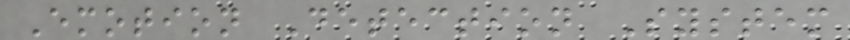Emotion Detection System
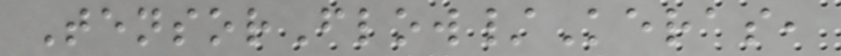TensorFlow/Keras,
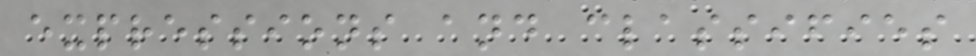expressions and classifies
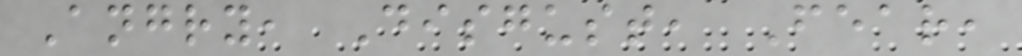Angry, Disgust, Fear,
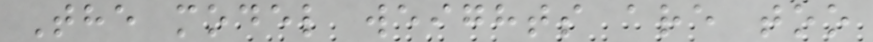The model weights are too
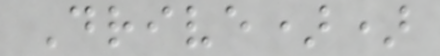Drive))
